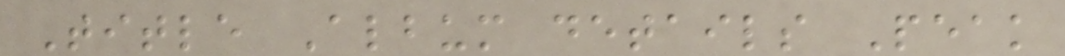Title Album details Peak
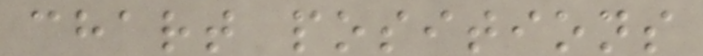chart positions
